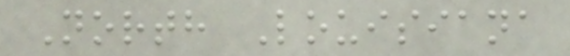North Louisiana
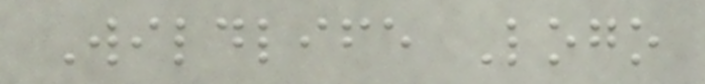Wildlife Logo
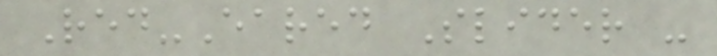Red-Eared Slider -
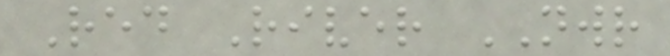Red River NWR
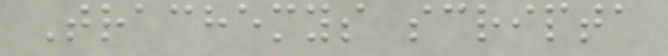Trachemys scripta
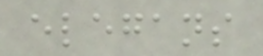elegans
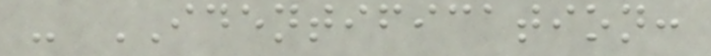- IDENTIFICATION:
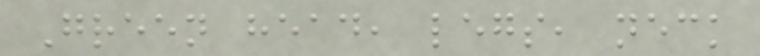Green head, legs, neck
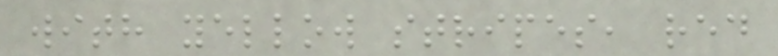with yellow stripes, red
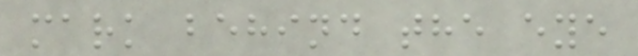mark behind the eye
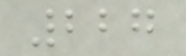227
